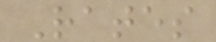Rates
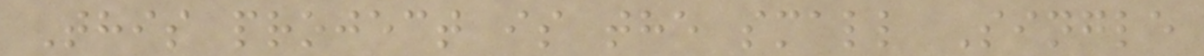This project is the small Single
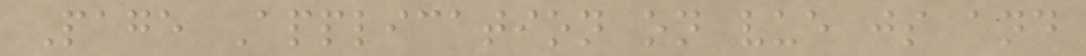Page Application on vue js and
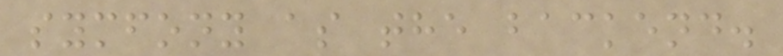symfony as the backend.
